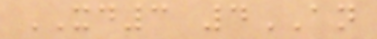XD3 4AN
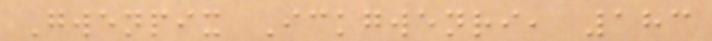Gwenpix Ickgwenri, 183
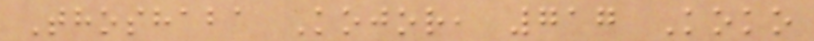Thoshaba Kojor, 717 Koko
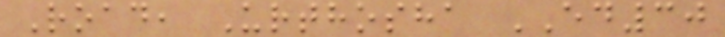Road, Urthosha ED30
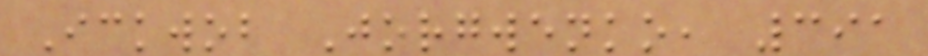Ickwob Jorgwenko, 391
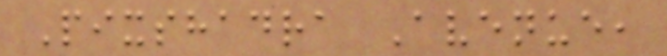Pixshadra Avenue,
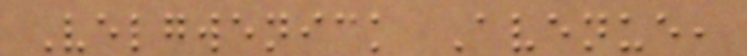Velgwenick Avenue,
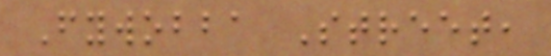Fywobba Street,
